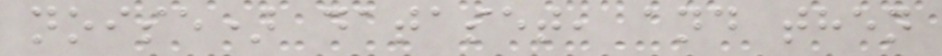noise) dataset, and then
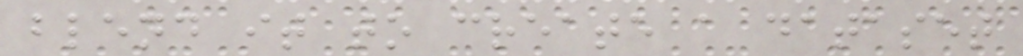blend it to create a dataset
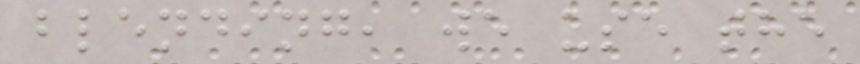blending, we use the
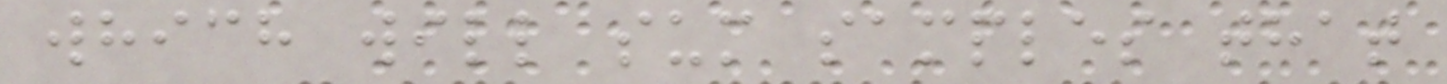which will sum samples that
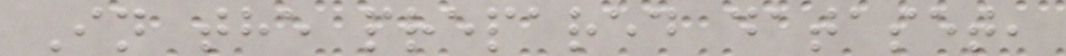In the prepared dataset,
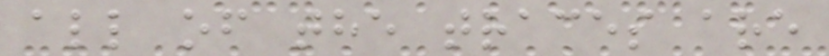all of the traces are
